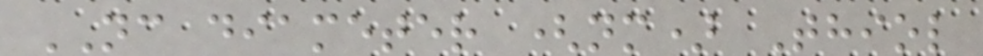NC diameter (nm) Thiol
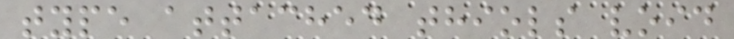type attached thiols void
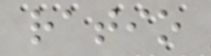ratio
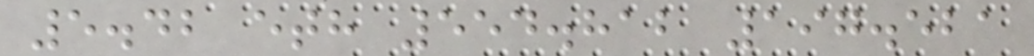5.42 eth 554.812 197.521
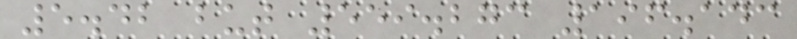5.42 but 559.273 196.143
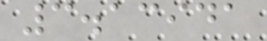3.13941
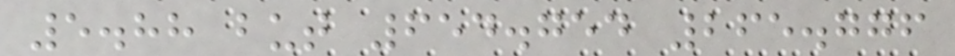5.88 but 654.754 265.776
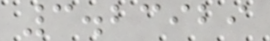3.23929
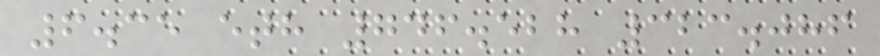6.35 eth 746.528 323.086
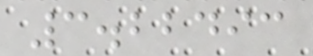3.22493
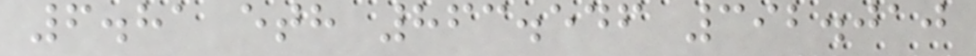6.81 eth 863.546 392.010
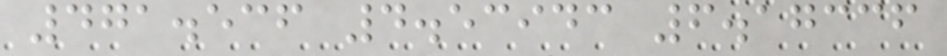471.536 4.53943 6.17336
